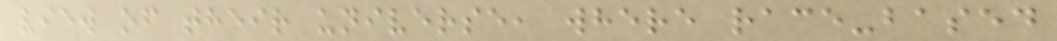view of their universe, where race-based
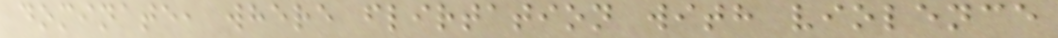dominate, where flirtation with violence
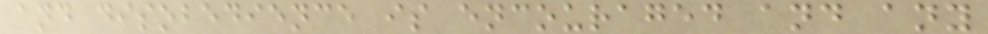and disobedience is encouraged and any
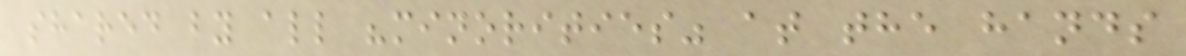shared by all "minorities" at the hands
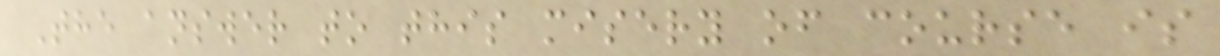The answer to this misery of course is
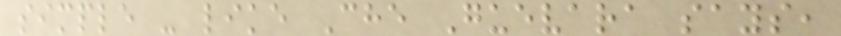simple - like Che Guevara says,
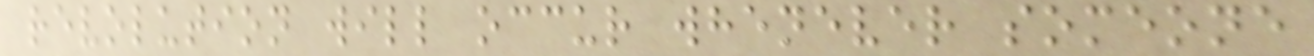revolution will occur whenever someone
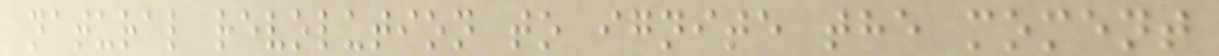natural revolution to ignite the moment
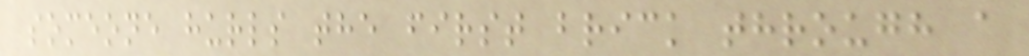someone hurls the first brick through a
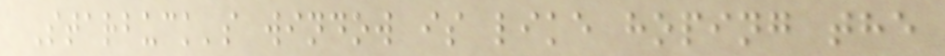Starbuck's window is like hoping the
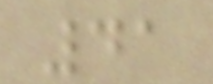41
